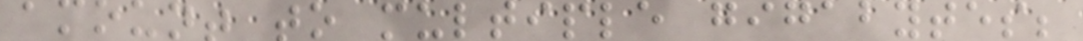amount to multiple gigabytes;
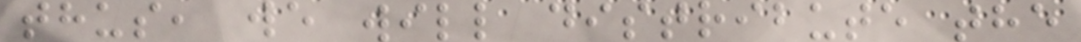thus, we will distribute the
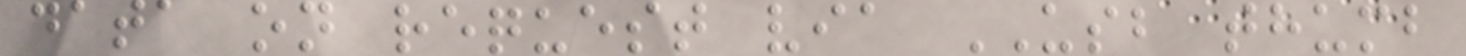data on request via USB thumb
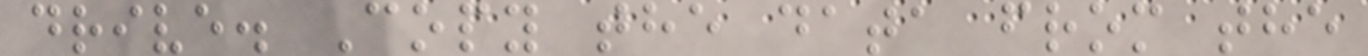drive. Copy the data from the
